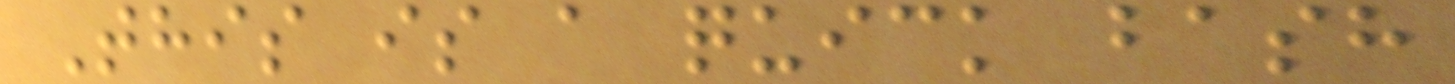This is a quick bash
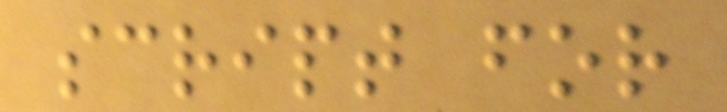script for
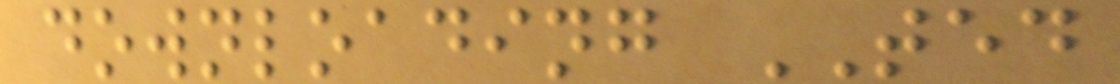downloading TED
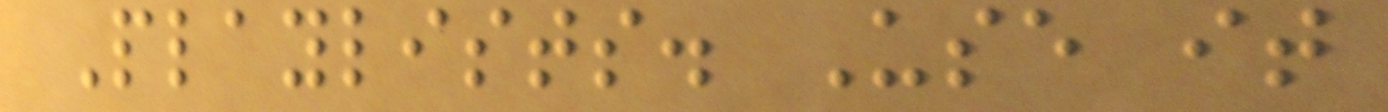Playlists. Use it
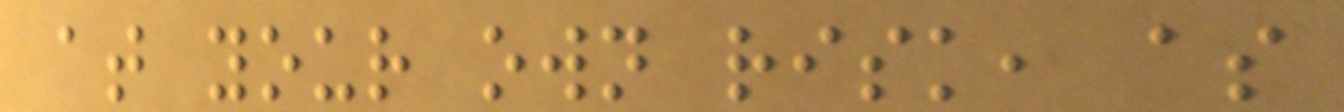at your own risk, as
